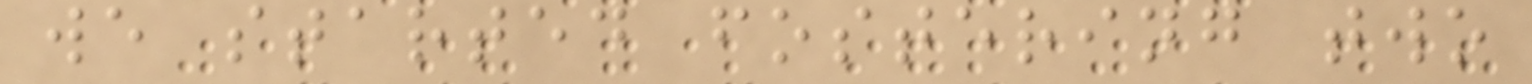we started fostering two
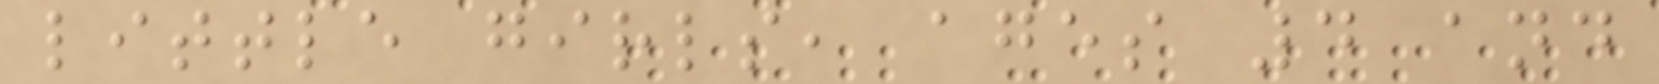little girls, ages 4 and
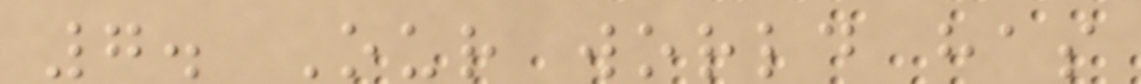7. Our world has
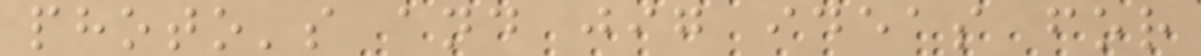photo's and jig ideas for
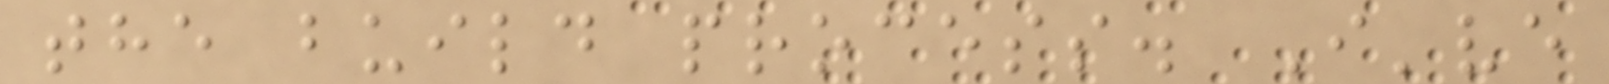the build process. I've
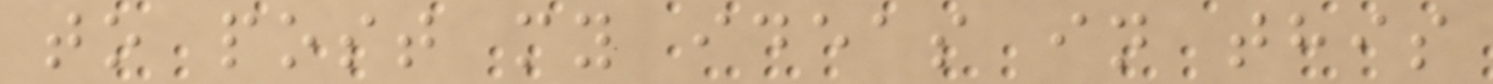to post my ideas in this
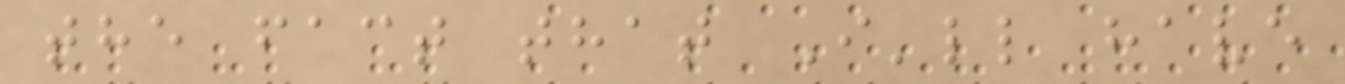the fact that I'll have
